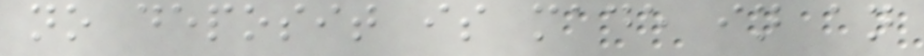no deposit is made in an
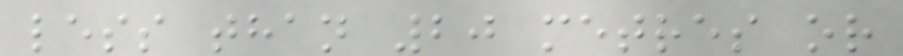less than 20 metres or
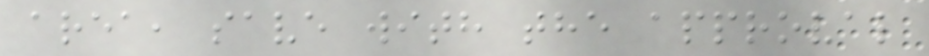area, save with the approval
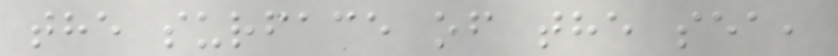the surface of the sea,
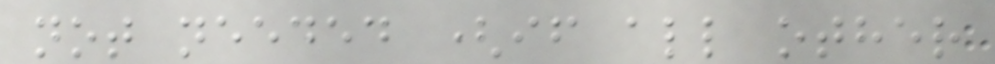not needed (if all other
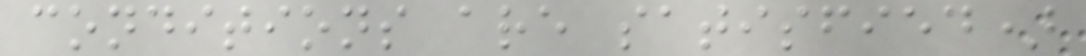conditions are satisfied)
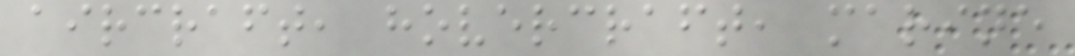aircraft, hovercraft, marine
